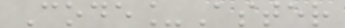Code_Aster
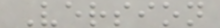Version
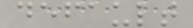default
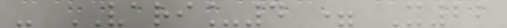- VARI_4 = X22
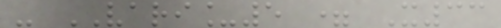- VARI_5 = X33
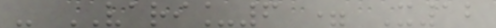- VARI_6 = X12
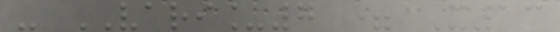- VARI_7 = X13
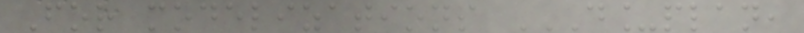For modelizations D_PLAN,
